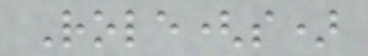Role(s)
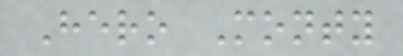Hero Monty
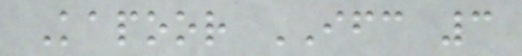Kapoor IFC 3
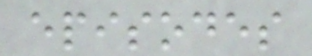episodes
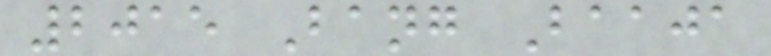2015 Bang Baaja
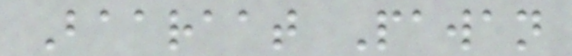Baaraat Pawan
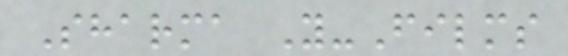Sharma Y-Films
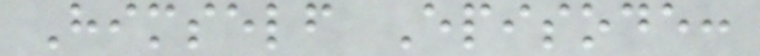Himself Episode:
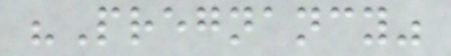"Pregnancy"
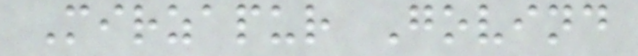Mirzapur Govind
